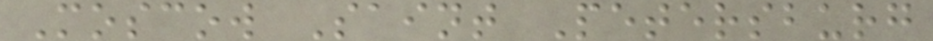Moscow Saint Petersburg
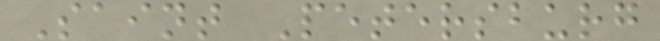Saint Petersburg
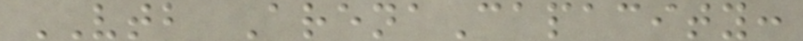VTB ArenaCapacity:
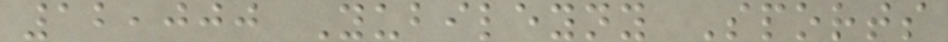12,000 Yubileyny Sports
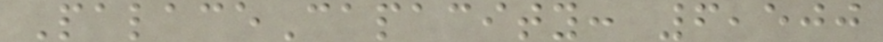PalaceCapacity: 6,500
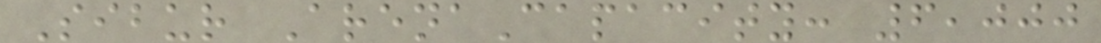Sibur ArenaCapacity: 6,000
